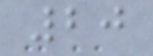20
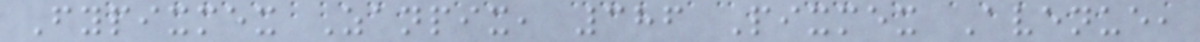Fypixmex Zanpix, 386 Pixmex Avenue,
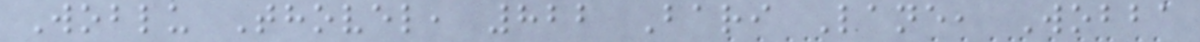Woblu Thovel, 822 Bari Lane, Wobba
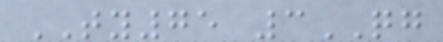TY75 3QG
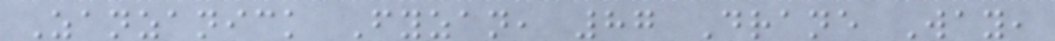Zanzanick Fyzan, 87 Drane Way,
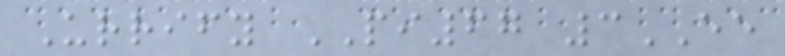Urrify PI67 3EE
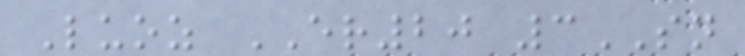Luoz ER20 3SN
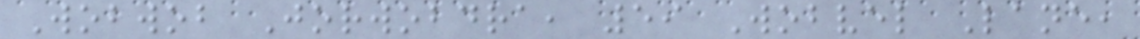Wobwob Jorwobdra, 59 Wobvel Lane,
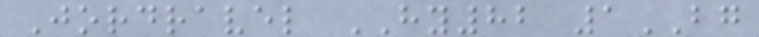Jordravel HY82 1BG
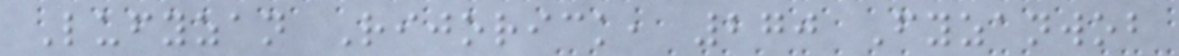Lufyzan Rijorick, 270 Fyzanwob
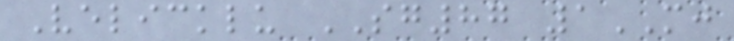Velicklu SG87 1MJ
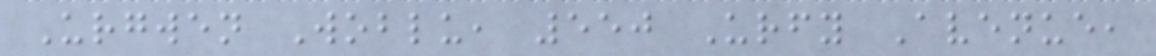Urgwen Woblu, 550 Urfy Avenue,
